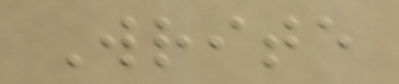Write
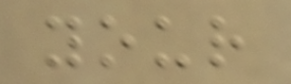your
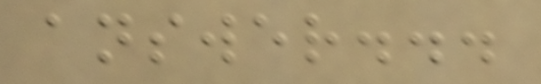answer...
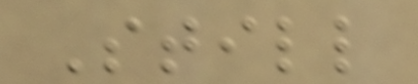Still
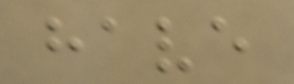have
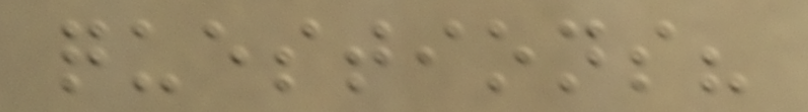questions?
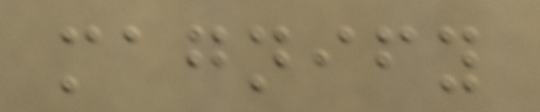magnify
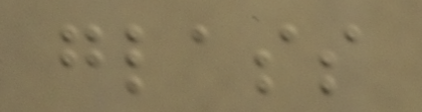glass
